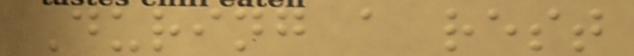During a rest
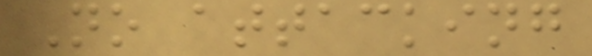No attacking
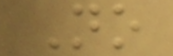No
